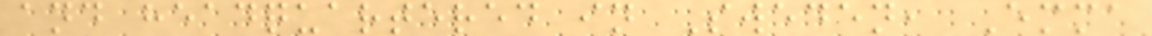and headquartered in Sweden, Emma
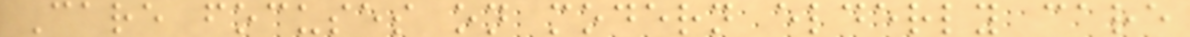Care focuses on modern elderly care
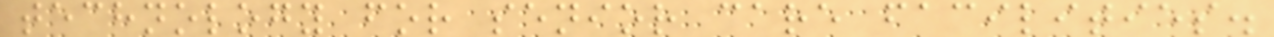technology for senior care facilities.
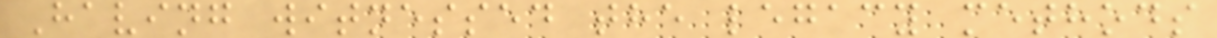Having witnessed the legacy methods
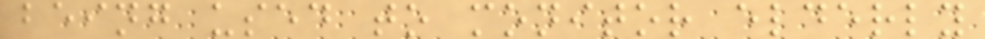being used to monitor elderly
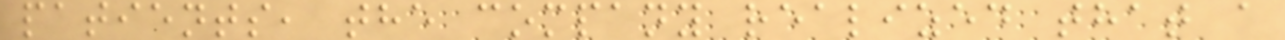patients, the company realized that a
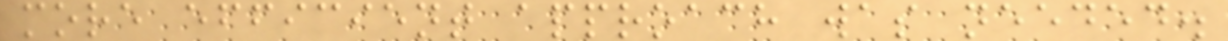more efficient approach was needed.
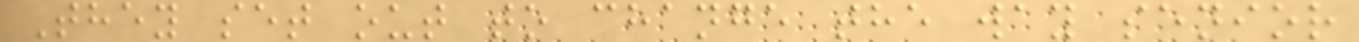They set out to change the way senior
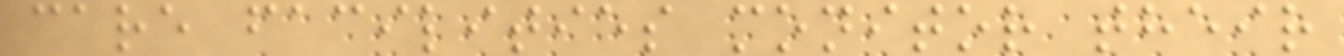care facilities monitor their
